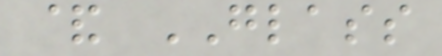& GLASS
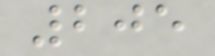205
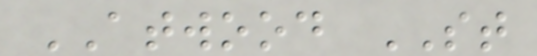ATWOOD ST
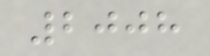2008
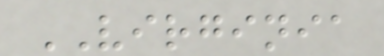VIRGINIA
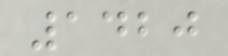1420
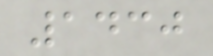1430
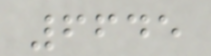6645
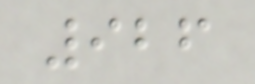926
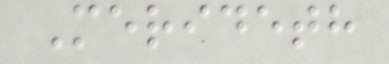Merideth
